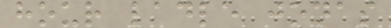hour ladle jonas
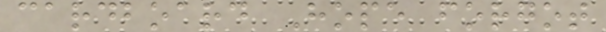cardboard Hope forgot
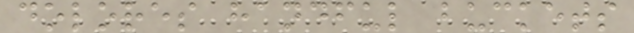dolores handful buckets
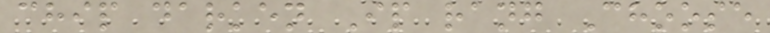chip darken Ip rang Choose
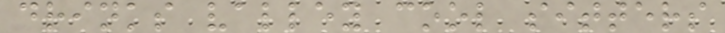drinks valley cool sitters
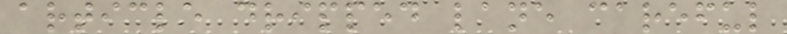article dripped lane careful
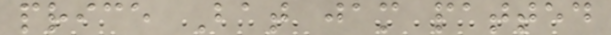price Bat jam patted
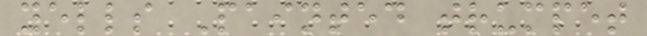yells Painted trumpet
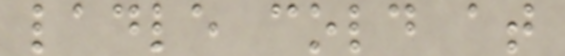ladle cold at
